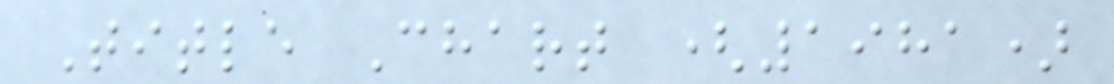Title Chart (1981)
